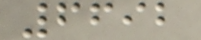6692
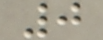0
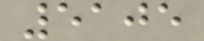5105
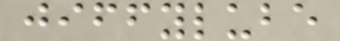jiffylube
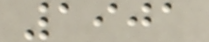1901
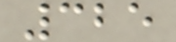325
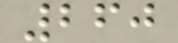260
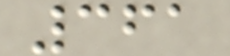361
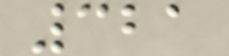321
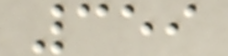359
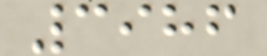3986
